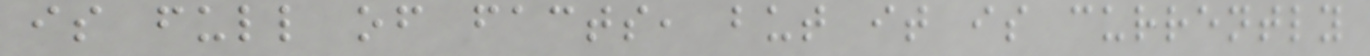is full of facts, but it is currently
